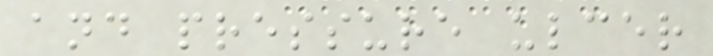and pressure ulcer
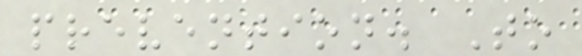prevention. To
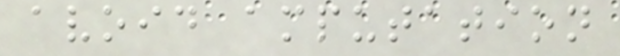avoid amputation
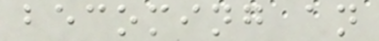becoming an
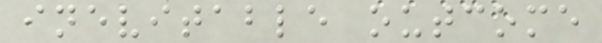inevitable outcome
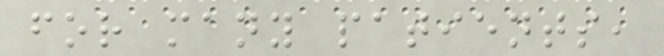for many patients,
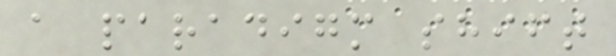a paradigm shift
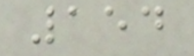154
